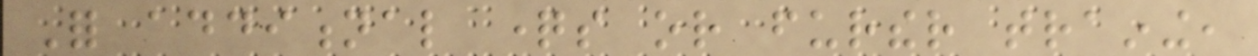For additional questions or further training,
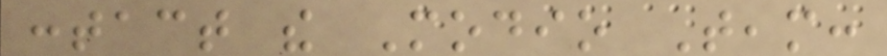contact the Modio Team:
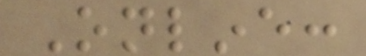Online:
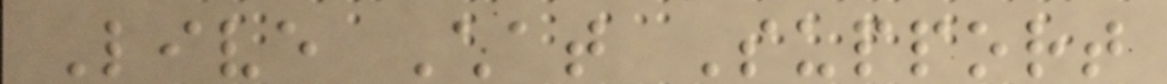Live Chat Support
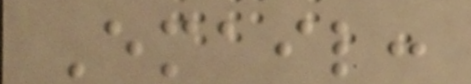Email:
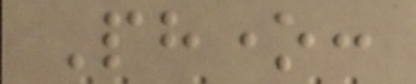Phone:
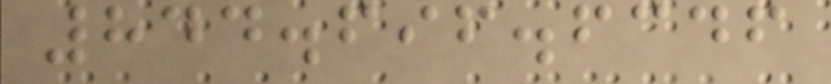844.696.6346
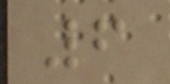6
